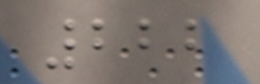222
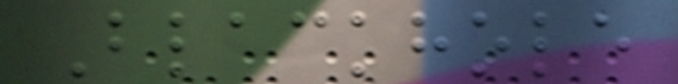Blackhole
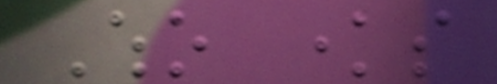Who knows
